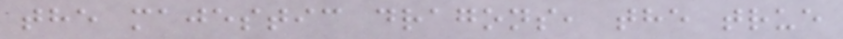the majestic dragons, the true
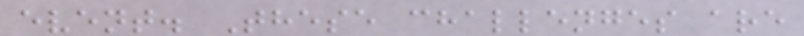event. These challenges are
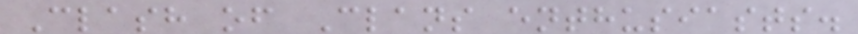Clash of Clans enthusiasts.
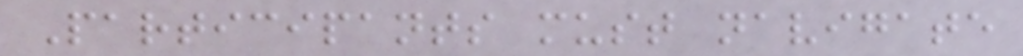Participants must navigate
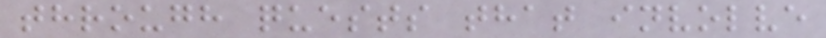through quests that involve
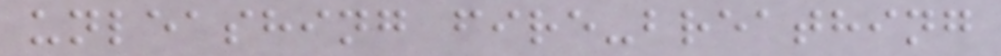unleashing fire-breathing
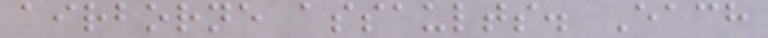airborne assaults. Each
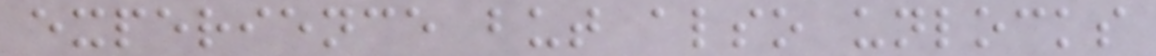experience but also unlocks
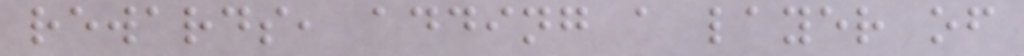rewards, adding a layer of
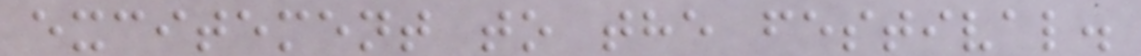excitement to the festival.
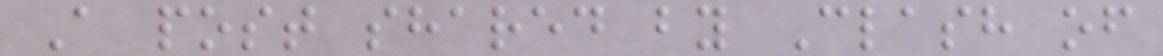A post shared by Clash of
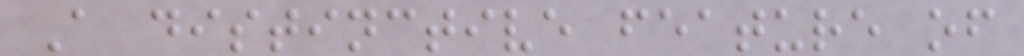A distinctive feature of
